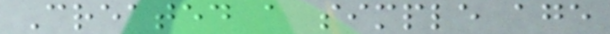Created a simple age
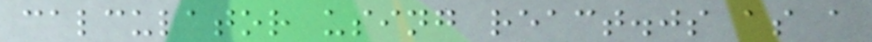calculator using react.js as a
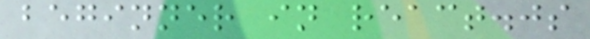beginner in react.js
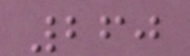260
